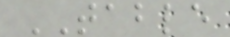TABLE
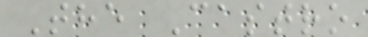The Castro
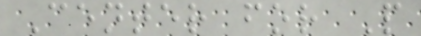Center for P
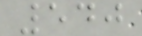540
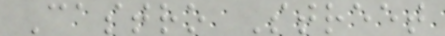Castro Street
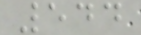544
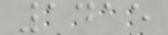1415
